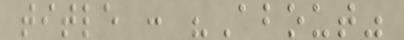title : "About"
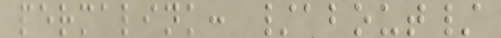permalink: /about/
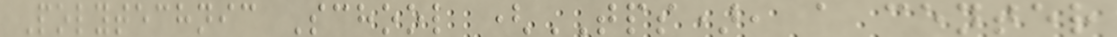Polytechnic School (TPS), a center
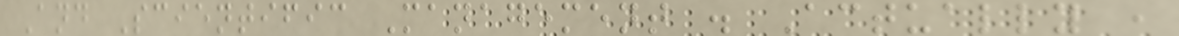And Scientific Management . Actually ,
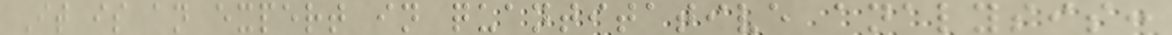It is an expert in quantitative analysis:
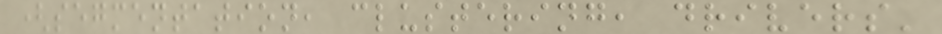(segmentation, clustering, drivers'
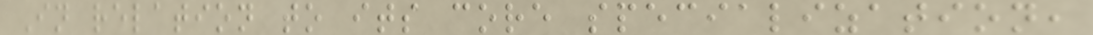In relation to its core specialization,
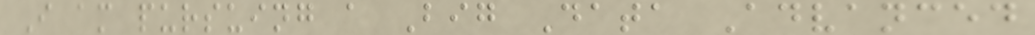I am pursuing a Big Data Advanced
